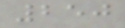250
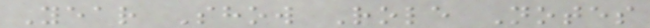Year Show Role Notes
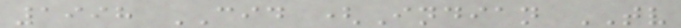1998 CID (Indian TV
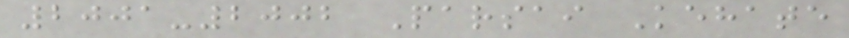2001-2002 Parsai Kehate
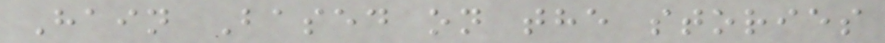Hain Based on the stories
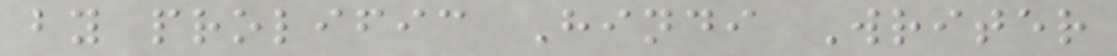by prolific Hindi Writer
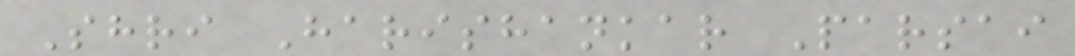Shri Harishankar Parsai
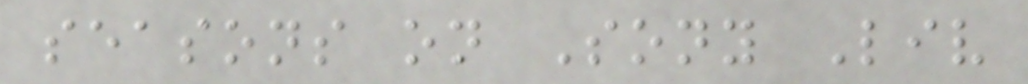seasons on Sony Liv
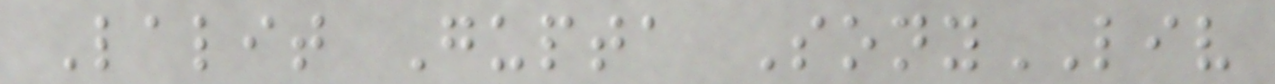Lalit Gupta SonyLIV
